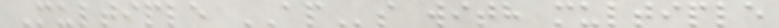Multiple APs with multiple
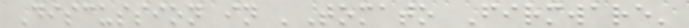Discussion in 'Tomato Firmware'
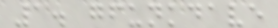1. gfunkdave
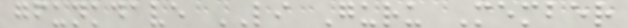gfunkdave LI Guru Member
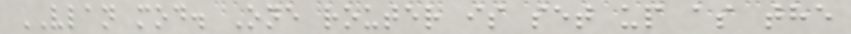VLAN mod. One router is set up as the
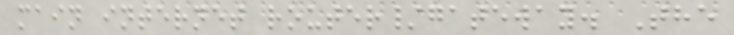main internet router/gateway. The
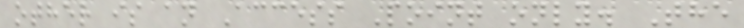other is an Access Point only. The
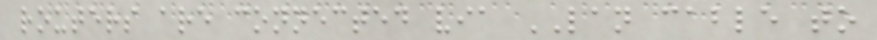routers are connected via LAN cable to
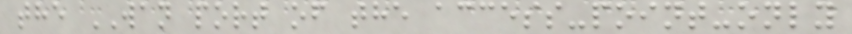the WAN port of the access-point-only
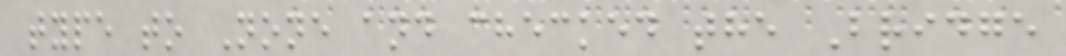type to None and checked the Bridge
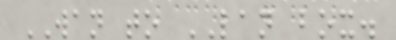WAN to LAN box.
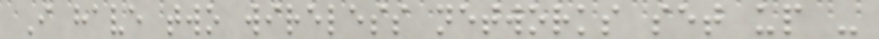I have two wireless networks set up -
